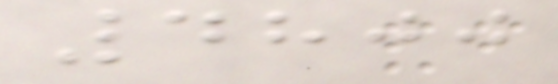4800
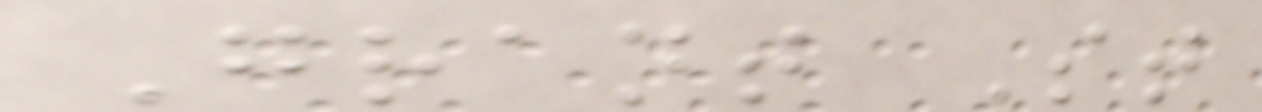Grant St
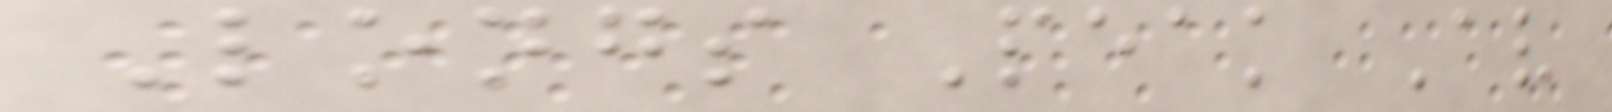Longs Peak Av
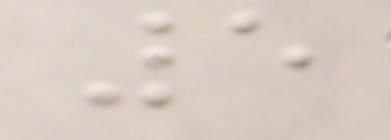5
